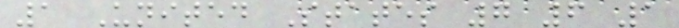1 United States 7 6 1
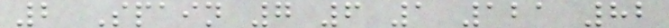2 Spain 7 6 1 121 82
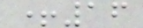+16
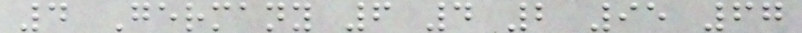4 Germany 6 4 2 95 67
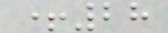+28
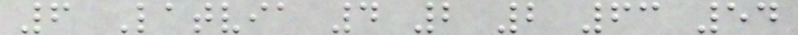6 Latvia 4 2 2 63 54
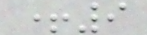+9
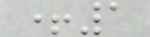+1
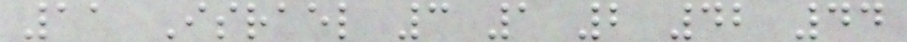11 Israel 3 1 2 42 44
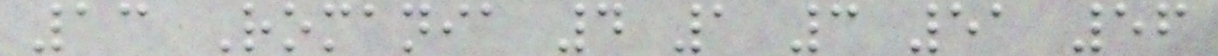13 Romania 4 1 3 51 56
